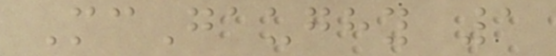McGaughy 1
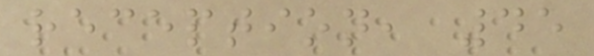reception, 45
